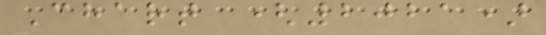Chart (2021)
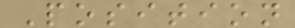Position
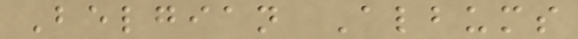Belgian Albums
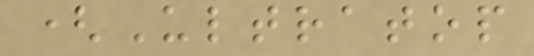(Ultratop
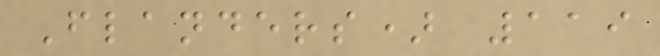Flanders) 119
